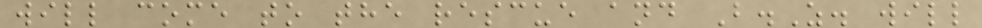will come to the rescue and B.Z. will
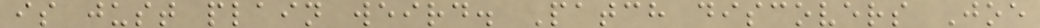is just plain weird. Patch discovers Joe
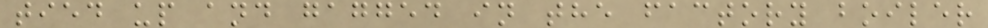tied up and gagged in the factory boiler
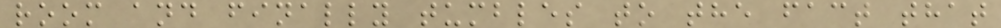room and finally tumbles to the fact that
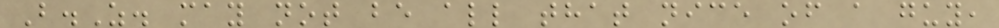B.Z. may not be all that nice of a guy,
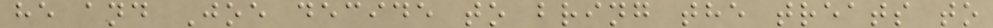he and Joe decide to bring the treats to
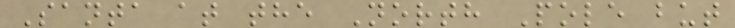Santa at the North Pole but
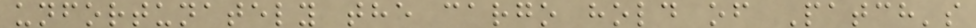unfortunately the cargo hold of Patch's
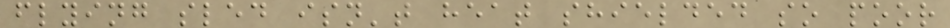flying sled isn't heat shielded so poor
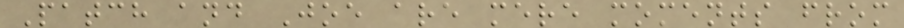Patch and Joe are mere moments from
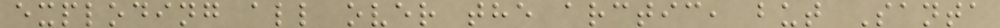exploding all over the arctic, but Santa
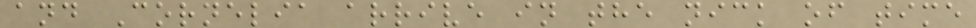and Cornelia arrive in the nick of time
